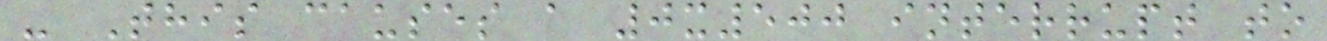- This causes a 0x500 interrupt to
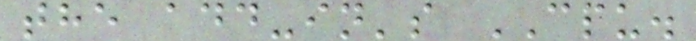the add-in's CPU.
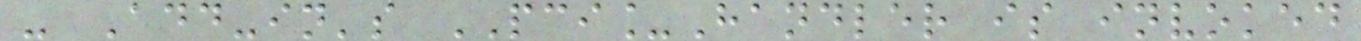- Add-in's PCI_Handler is invoked
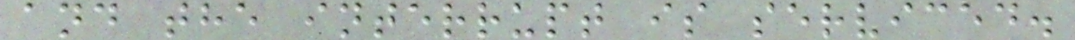and the interrupt is serviced.
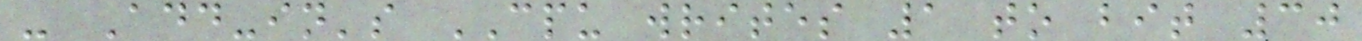- Add-in's CPU writes 1 to bit 30
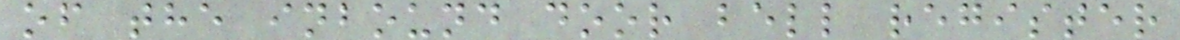of the inbound door bell register
